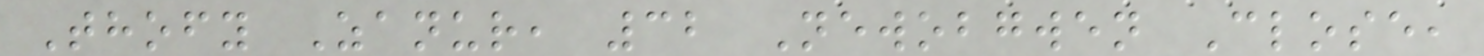Thofy Zanur, 32 Newobgwen Close,
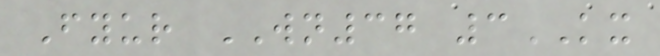Fyur WN37 3KX
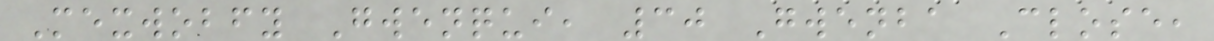Mexwobfy Gwenqui, 30 Gwenba Close,
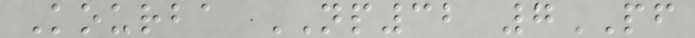Kourba NP32 7PF
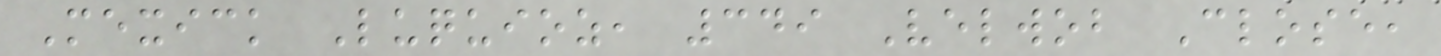Mexick Luquioz, 349 Velwob Close,
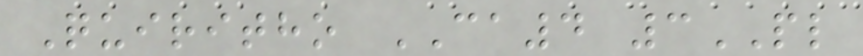Quiritho CA4 3PL
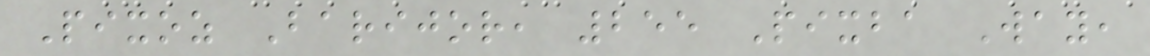Pixoz Barijor, 255 Pixba Way,
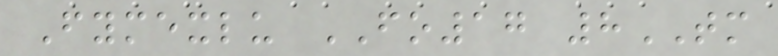Fymexlu FO17 8TM
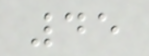45
